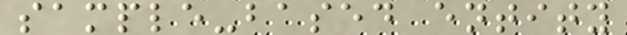sample-based entity
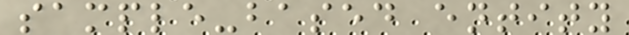sample-based entity
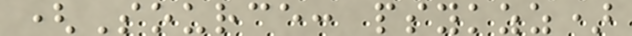(Source: psykzz)
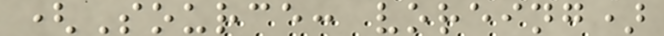(Source: voreing)
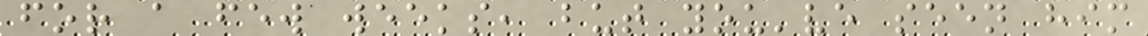for a few weeks, but you've seen him
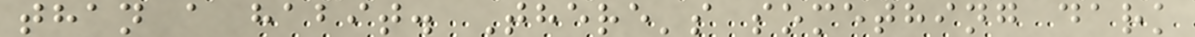than a habit. There's something dark
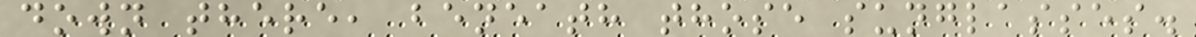down there, beneath those sunglasses.
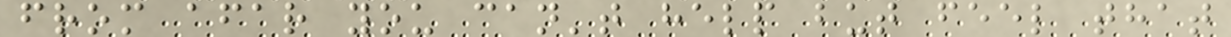from afar you can't help but feel that
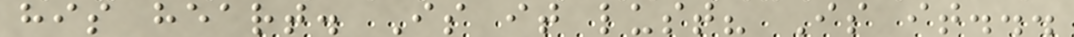his heart. Is it lust? Is it...
